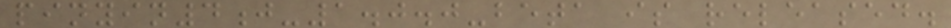pinyin4j-1.0.0-beta is released.
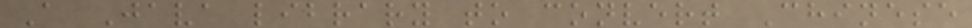A Java library to convert Chinese
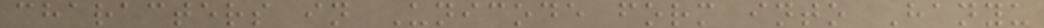characters in Unicode form into Hanyu
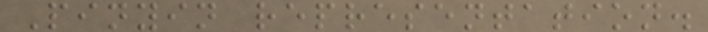Pinyin representation.
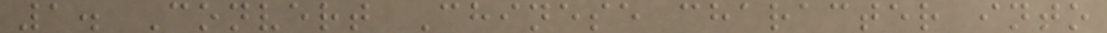1. Convert Chinese character into
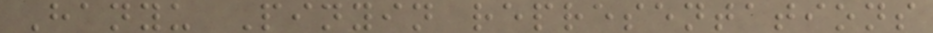Hanyu Pinyin representations
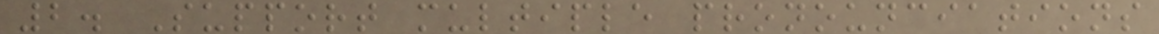2. Support multiple pronounciations
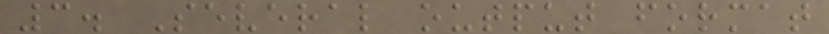3. Several output format
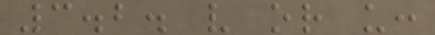3.2. v or u:
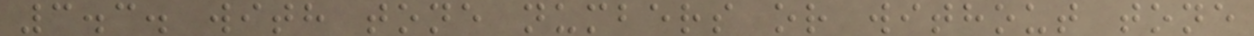3.3. with tone numbers or without tone
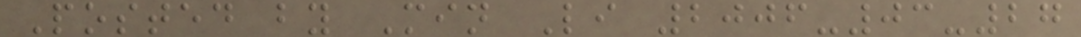Posted by Min Li 2006-03-27
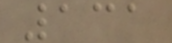131
